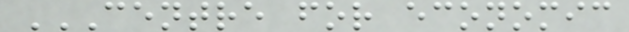CENTRE FOR ECONOMIC
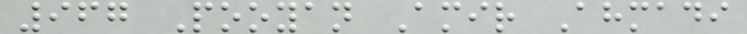967 Pooyan Amir Ahmadi
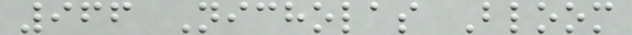966 Nicholas Bloom
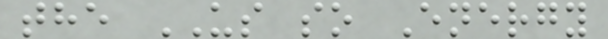the US so Energy
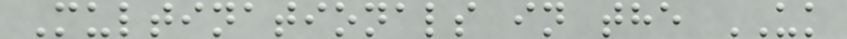Multinationals in the UK
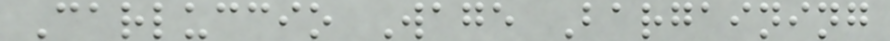Carluccio Wage Bargaining
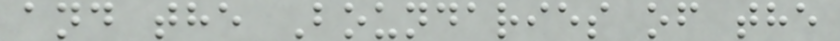and the Boundaries of the
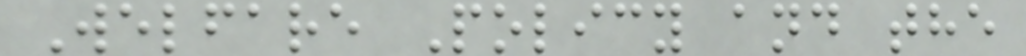Welfare Policy and the
